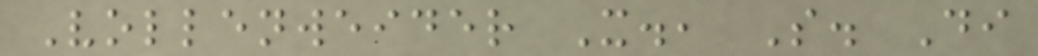Vollenweider X., S. Di
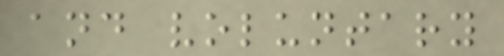and voluntary
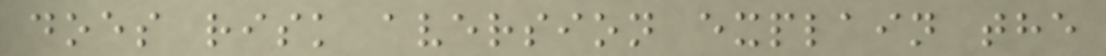does risk aversion explain the
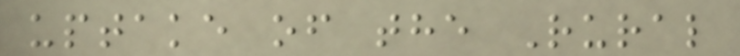uptake of the Rural
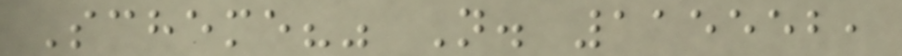Scheme?" N. 115552,
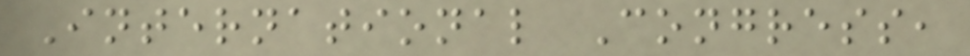International Congress,
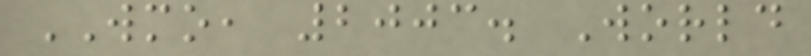WMO, 2003. World
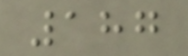187
